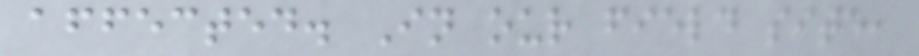affected. In our field site,
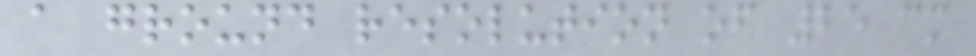a ground resolution of 25 cm
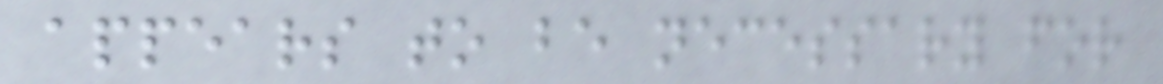appears to be necessary for
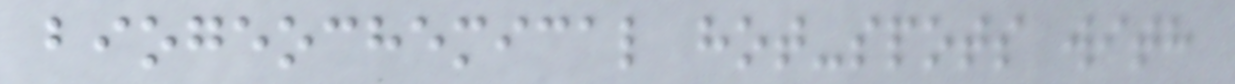biogeochemical hot-spots with
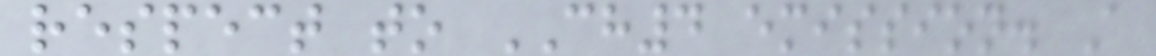respect to CH4 emission. A
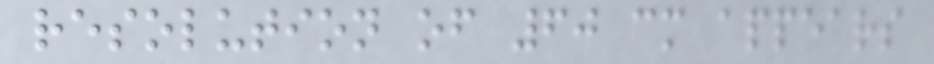resolution of 60 cm appears
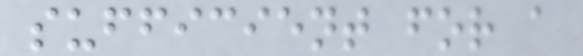sufficient for a
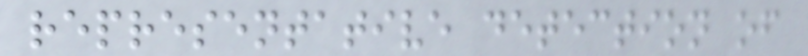representative detection of
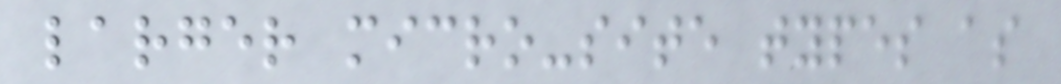larger micro-site types as
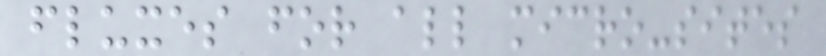fluxes for all micro-sites
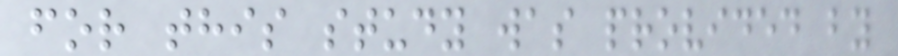for this study was provided by
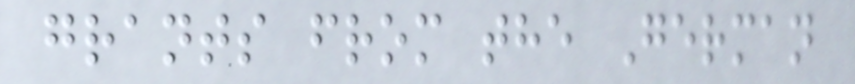grants from the German
